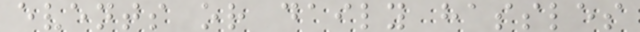events or daily hassles
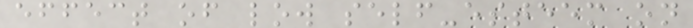effect of low self-esteem on
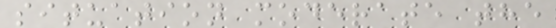situation moderate the
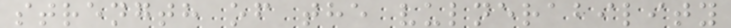strength of the vulnerability
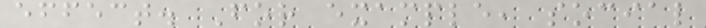effect. For example, social
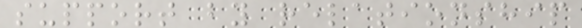support by relationship
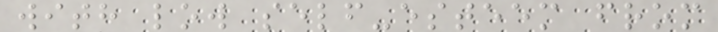with low self-esteem from
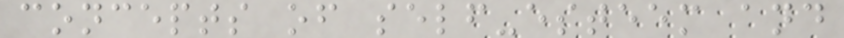concepts of self-esteem and
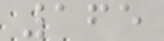165
